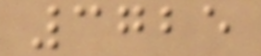3725
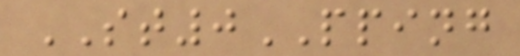ST0PPING
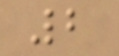2
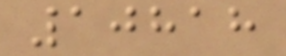10818
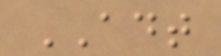ADT
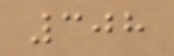308
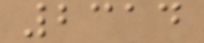2314
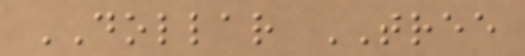DOLLAR TREE
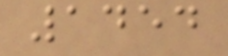1454
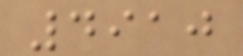4910
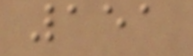151
